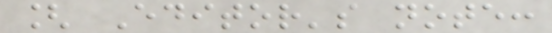[ Editor's note:
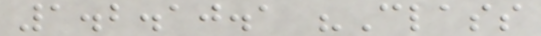1.2.10.1 "Class
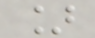]
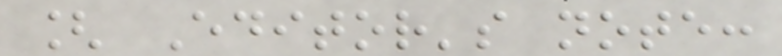[ Editor's note:
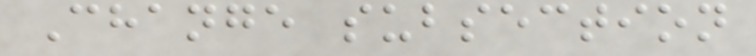Change subsection
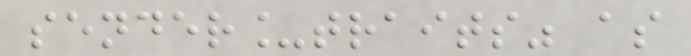sender_traits" as
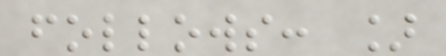follows: ]
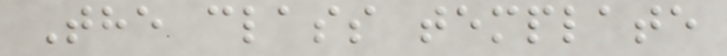The class template
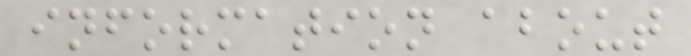information about
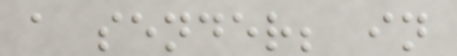a sender; in
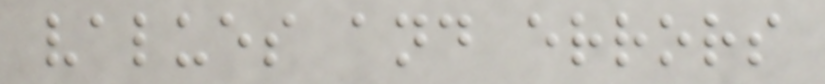values and errors
